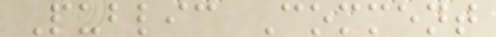Public Comment
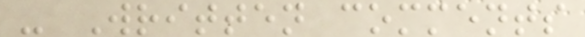- Written comments
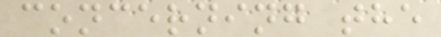concerning the
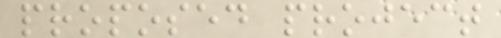proposed project
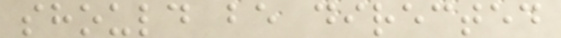should be directed
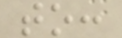to:
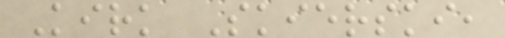Kirk Skierski,
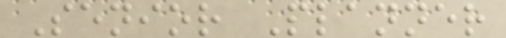Senior Planner
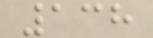138
